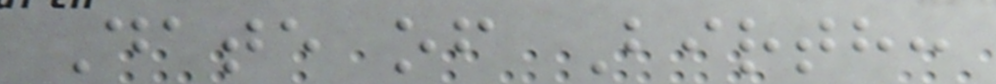Date of Birth:
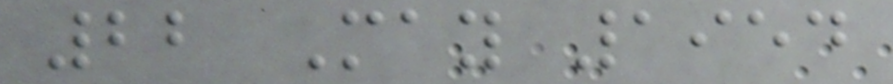22 May 1954
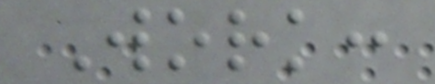Work:
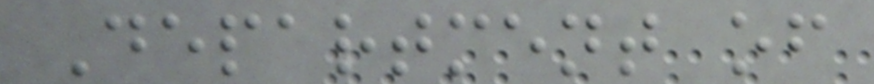Department of
